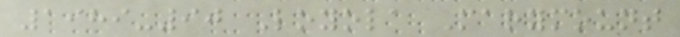1989-90 Loyola Marymount
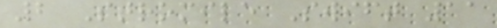2 Stromile Swift 11
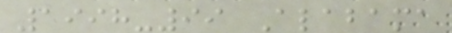1998-99 Alabama
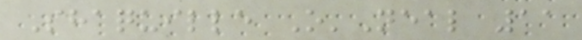Shaquille O'Neal 11
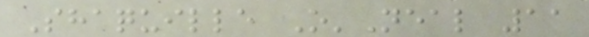Shaquille O'Neal 11
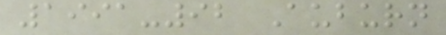1991-92 Auburn
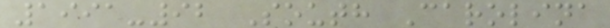1991-92 South Carolina
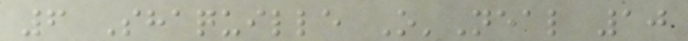6 Shaquille O'Neal 10
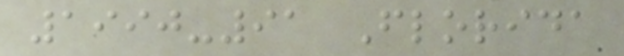1990-91 Florida
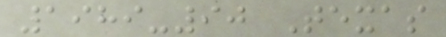1989-90 Texas
